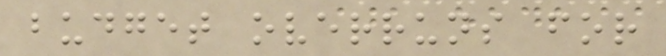budget overruns for
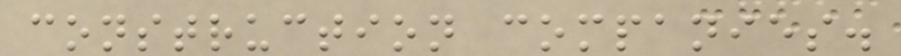construction companies.
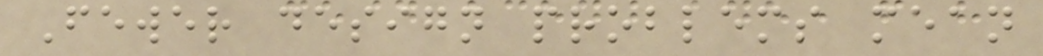Fewer design problems mean
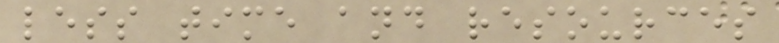less time and resources
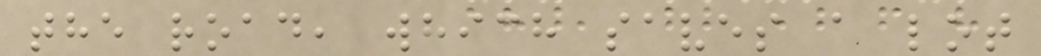the road, which saves a lot
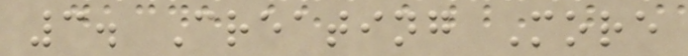3. Creating More
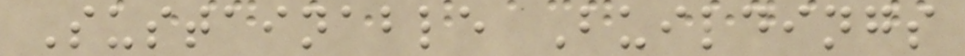Sustainable Buildings
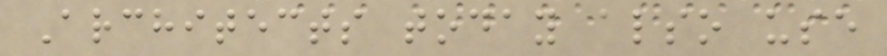Architects today also use
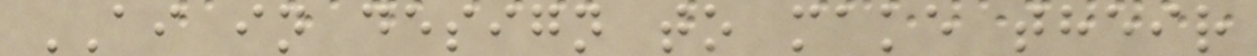AI in design to make their
